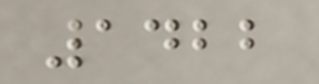1422
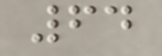64
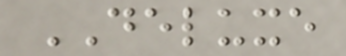DELUXE
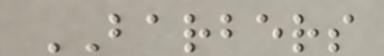BARBERS
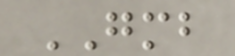GMB
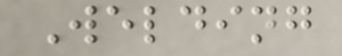Welding
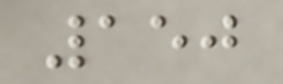150
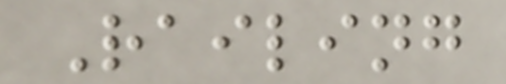Railing
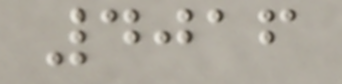4016
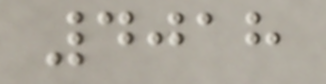4018
